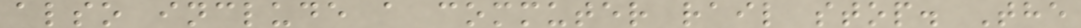also include a commuter rail stop. The
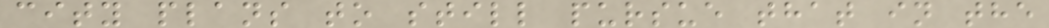city plans to still pursue that in the
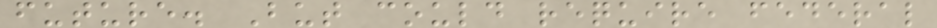future. But could require federal
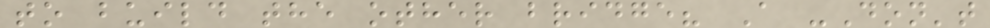to build the other bridge? A -Don't
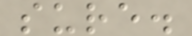sure.
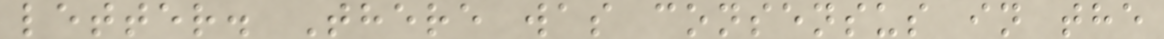letter. There was consensus in the
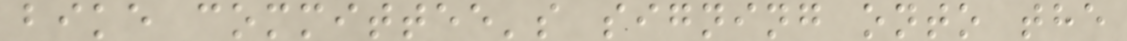bike committee's signing onto the
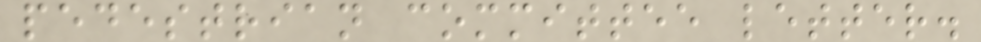pedestrian committee letter.
